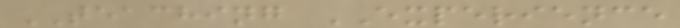TEACHING EXPERIENCE
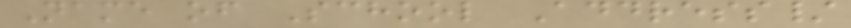Name of School Address/
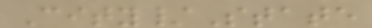City/State
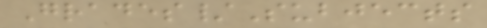Grades/Subjects
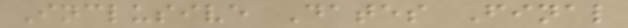Inclusive Dates Final
